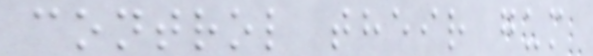control their gum
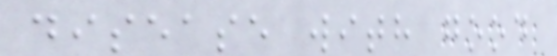disease with good
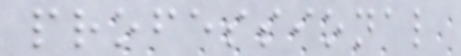professional
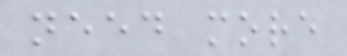need more
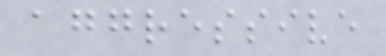aggressive
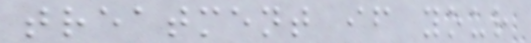treatment if your
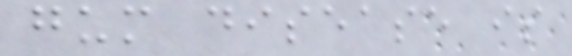gum disease is
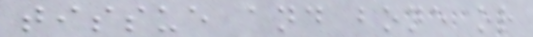tissue and bone or
